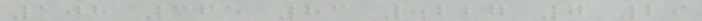108 365 83 .227 7 29
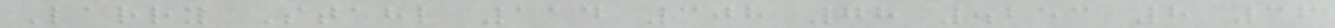Larry Stahl 114 308 78 .253 8 36
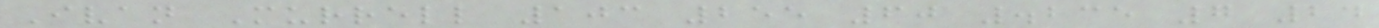Ivan Murrell 103 255 60 .235 7 24
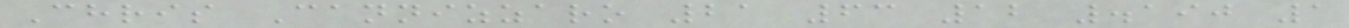Chris Cannizzaro 21 63 12 .190 1
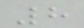8
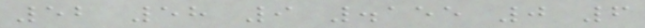52 58 9 .155 0 6
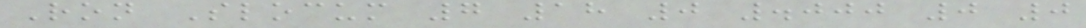Ron Slocum 7 18 0 .000 0 0
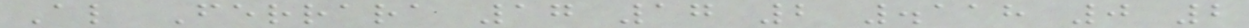Al Ferrara 17 17 2 .118 0 2
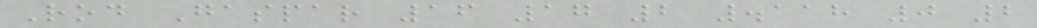Rod Gaspar 16 17 2 .118 0 2
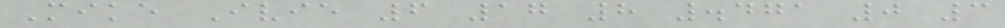Mike Ivie 6 17 8 .471 0 3
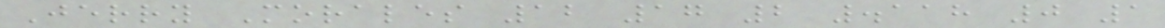Jerry Morales 12 17 2 .118 0 1
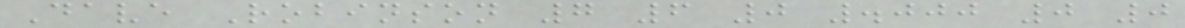Dave Robinson 7 6 0 .000 0 0
